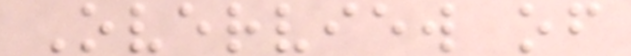Overview of
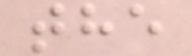the
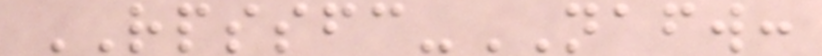RPSSFC-NAFW:
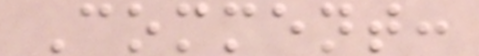Comment:
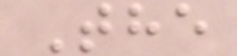The
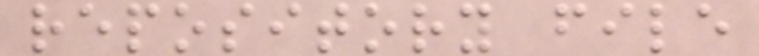repository file
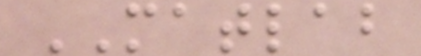MATLAB
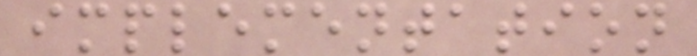implementation
